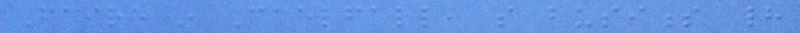Faire in Caelfall, so business had
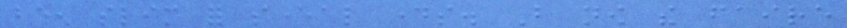been slim for several days. But now the faire
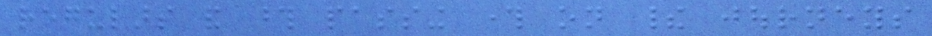regulars and those passing through on their journeys
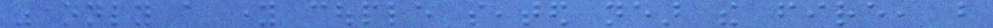was only a young couple seated near the fire, but
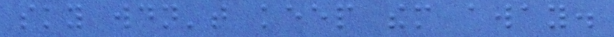sky wouldn't keep them away.
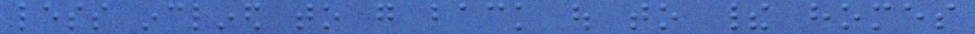less inclined to go back out to their homes
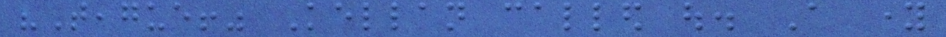"Teague!" Kellan called out. A young
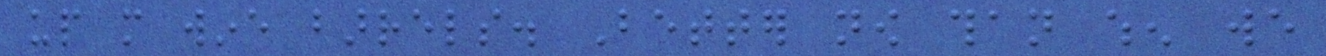up more wine barrels. Better now than when we
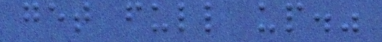get full up."
